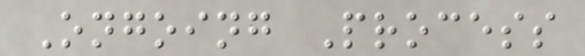Ongoing Process
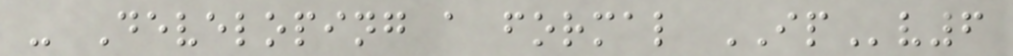- Developing a formal IPv6
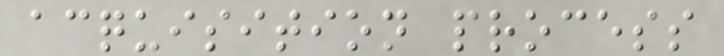acquisition process
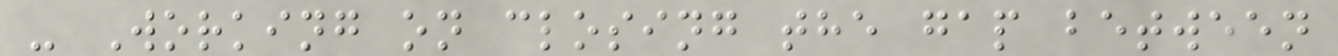- Working on closing the gap between
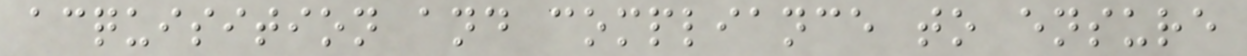acquisition and compliance to ensure
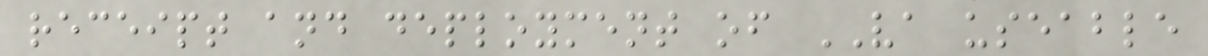receipt and deployment of VA useable
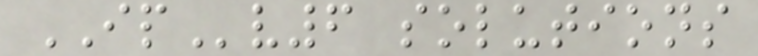IPv6 solutions
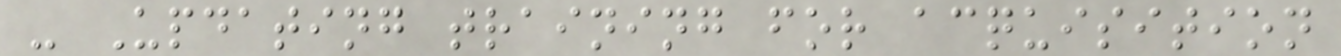- Updating training for acquisition
